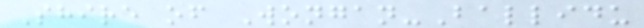Shire of Wongan-Ballidu
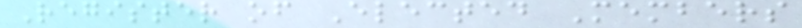Register of Elected Members
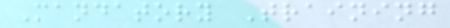Mandatory Training
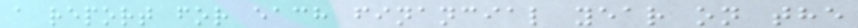a report for each financial year on the
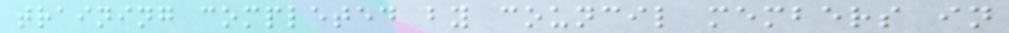training completed by council members in
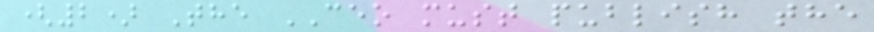(2) The CEO must publish the
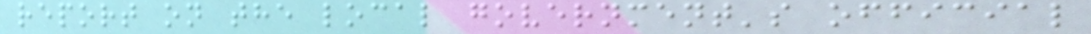report on the local government's official
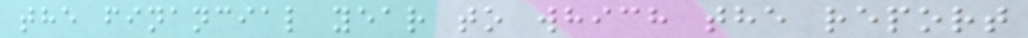the financial year to which the report
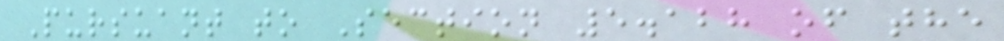Pursuant to Section 5.128 of the
